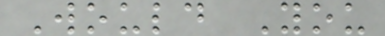Would You
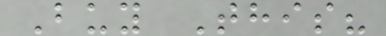Buy This?
